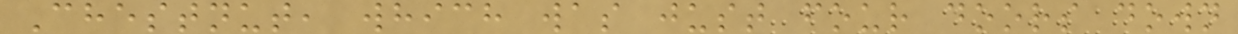Chestnut, which was just four doors down
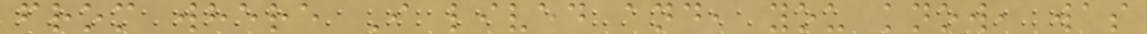from where I lived and, you know, was
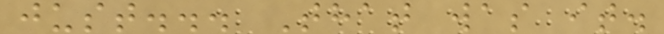just... That was it.
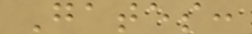Gates:
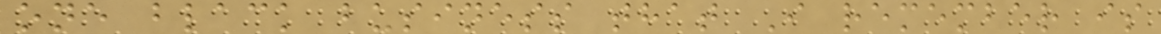one black business that I remember is
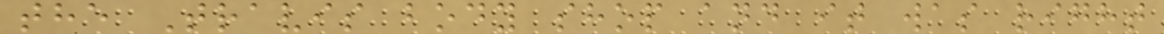the Travis body shop and it was right
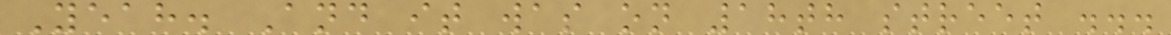Yeah. And it was on 18th street ...
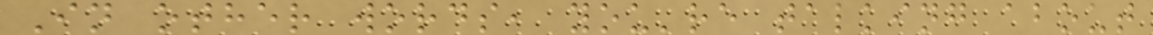In other words, you're talking about
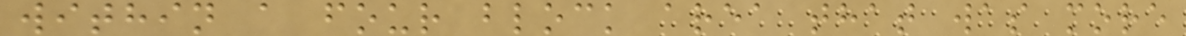within a four block area that was more
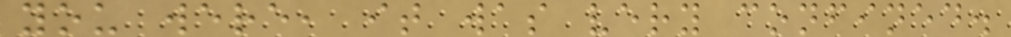you were, it was very confined.
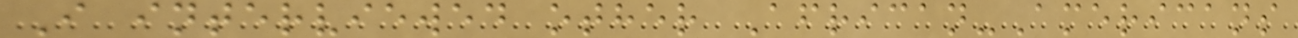I interviewed other African-Americans
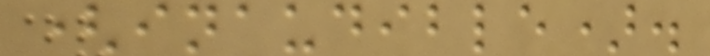(inaudible).
